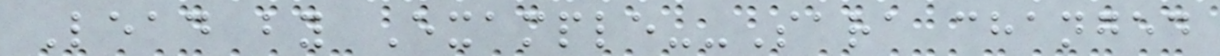Lead by Example--Sara changed
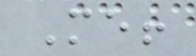Me!
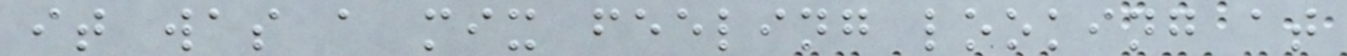it was a mix feeling looking at
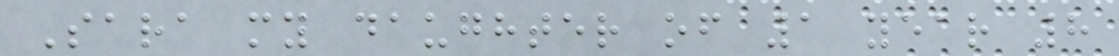Sara my daughter of 1 year 8
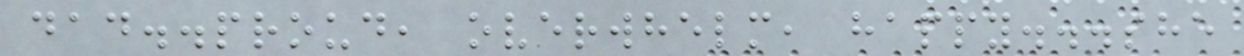dad..proud, overwhelm, happy...she
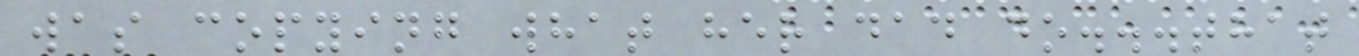was copying what her dad do...that
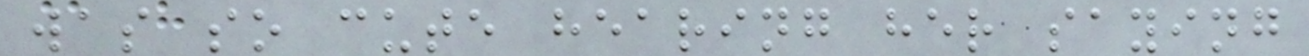was so cute hearing her saying
